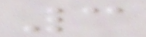3
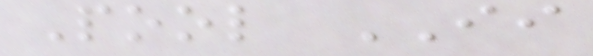Pool II
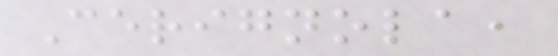Cerignola,
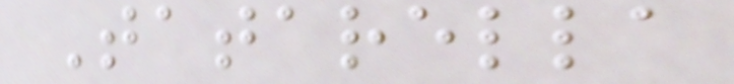Tatarella
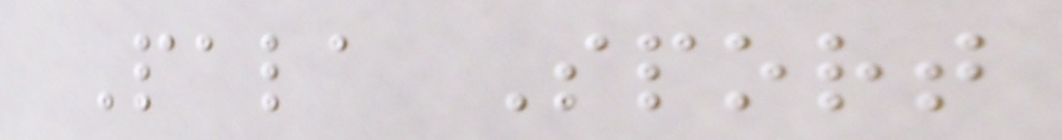Pala Sport
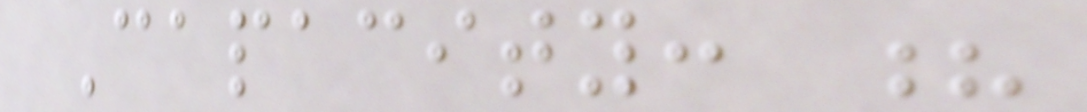Capacity: ?
